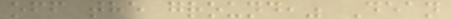off the ground," Dean
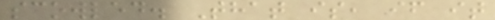scowled. That is, if it
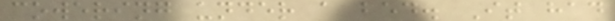cowering under a bed. It had
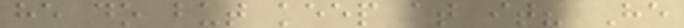he do but keep at it? He
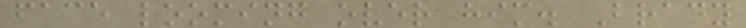face looming over him. Brady
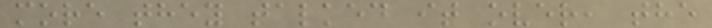more they talked it over, the
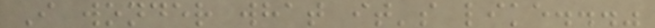I wonder what it's like..."
